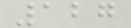127
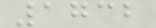1732
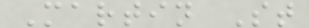Martin St
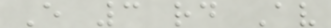E 3 rd Av
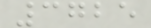3725
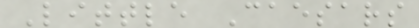Little Caesars
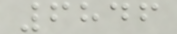6846
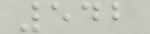542
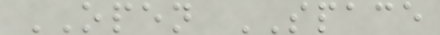OPEN SPACE
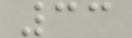33
